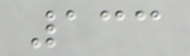133
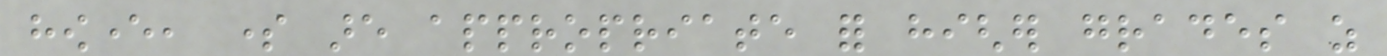however, some are appropriate for higher grades as
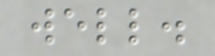well.
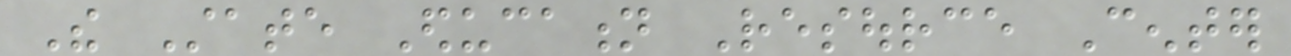The State Education Resource Center
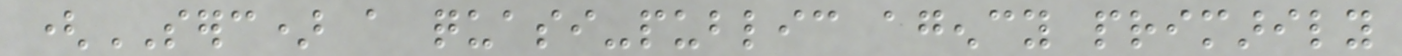(SERC) a quasi-public agency primarily
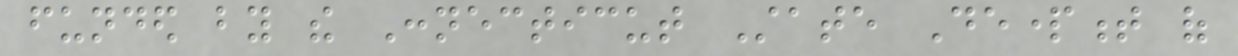funded by the Connecticut State Department of
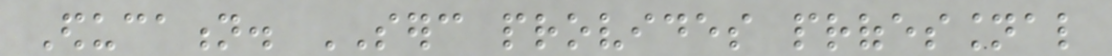Education. SERC provides professional
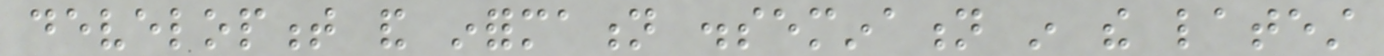development and information dissemination in the latest
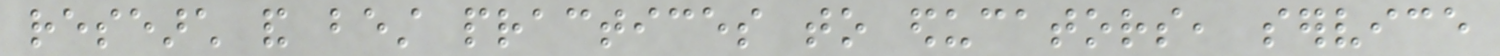research and best practices to educators, service
